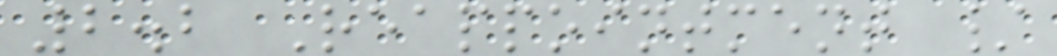2.2 Reappointment /
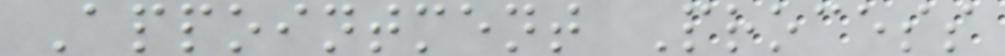Appointment Process
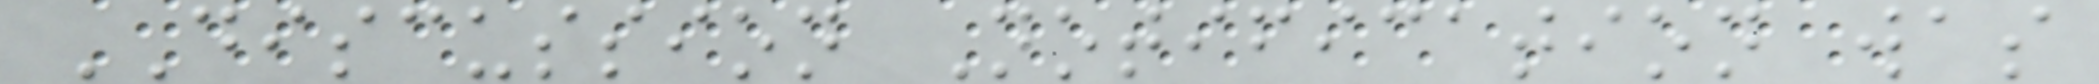DISCUSSION Notification was
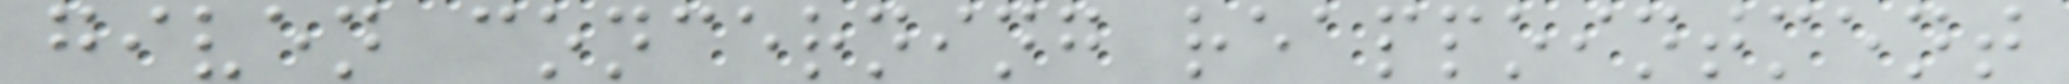given concerning reappointment
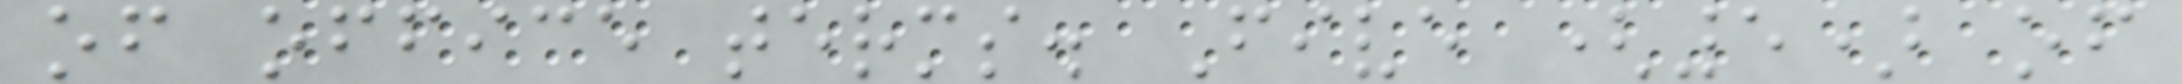of office terms. Five (5) of
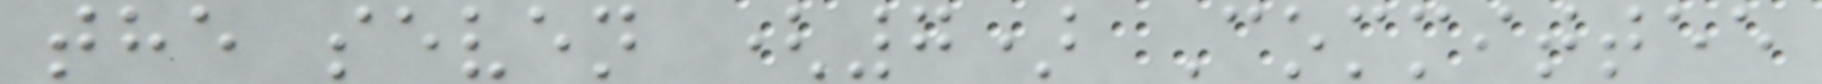the seven (7) Committee
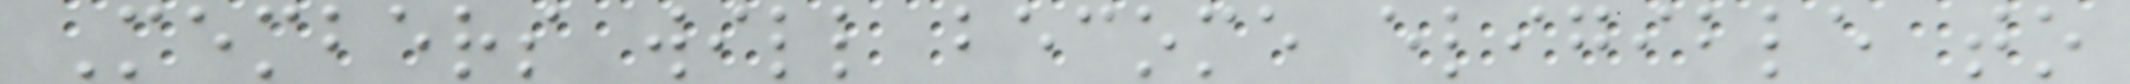Members will become eligible to
